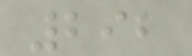292
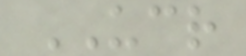UCR
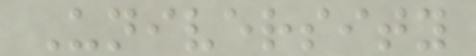University
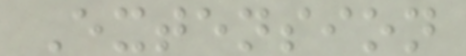Extension
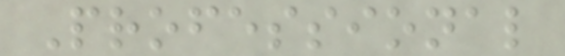Professional
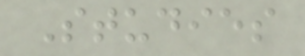Studies
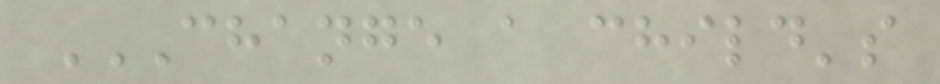CHANGE A CHILD'S
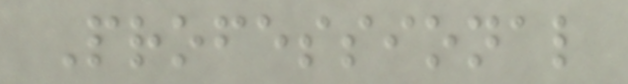Professional
